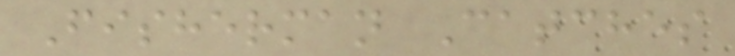Fisherman Catches
